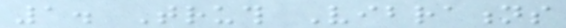1. Truth Vibrations
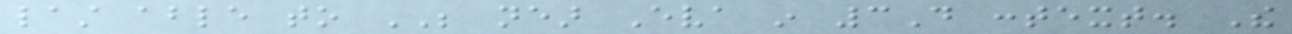last able to BE near Eva in 3D context. The
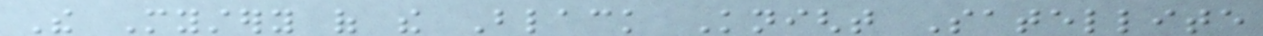The Mystery of the Black Knight Satellite
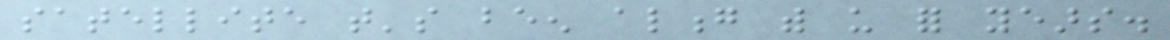satellite that's been along with us for years.
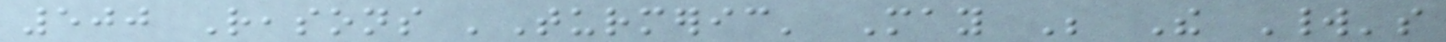500 Reasons 'Turmeric' May Be The World's
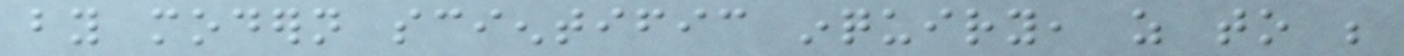by modern scientific inquiry, as to be
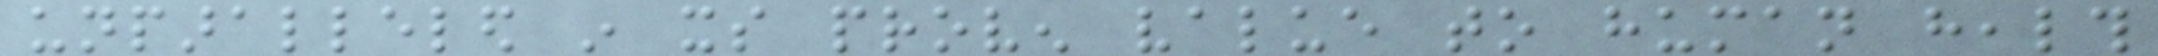unparalleled in its proven value to human health
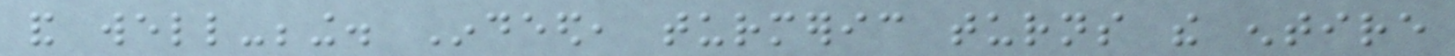and well-being. Indeed, turmeric turns the entire
